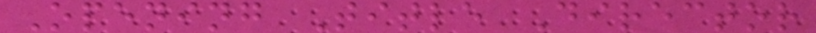Opening Title Director
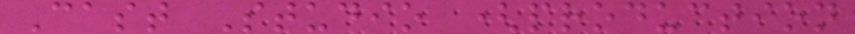Cast Studio (production
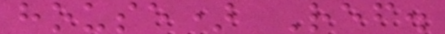house) Ref.
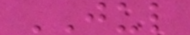JUL
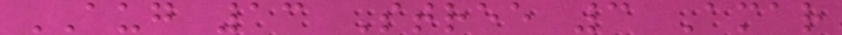AUG 13 Stree 3 Amar
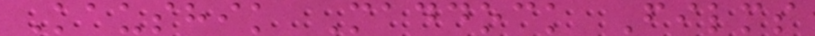Kaushik Maddock Films
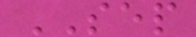SEP
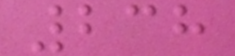238
